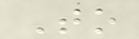To
